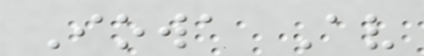Iowa Av
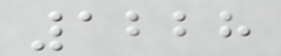1228
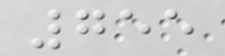755
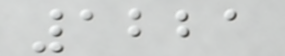1221
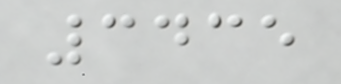3435
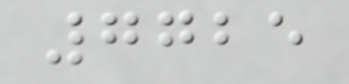7725
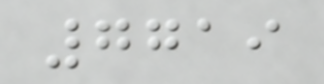7719
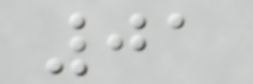01
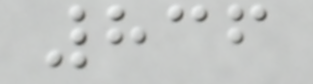836
